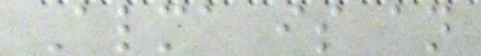Alma is an
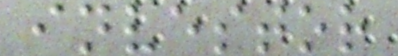investor
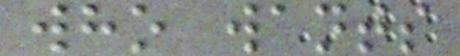who wants
